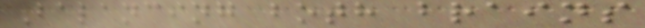Balancing both brains
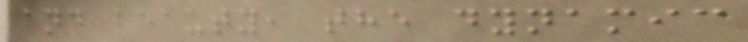and beauty, the dynamic
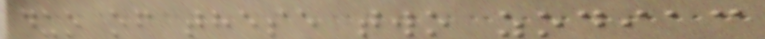duo of these two zodiac
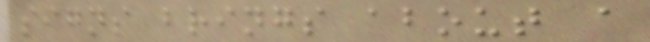signs brings about a
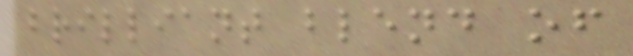brilliant blend of
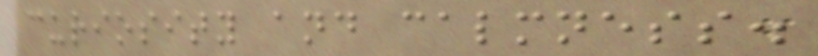curiosity and calmness.
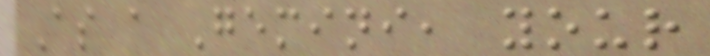As a Gemini, your
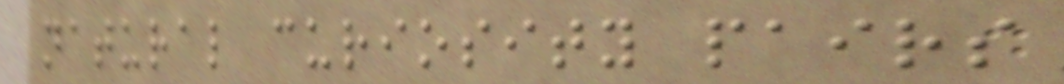natural curiosity pairs
